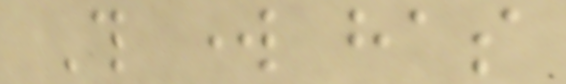This work has
